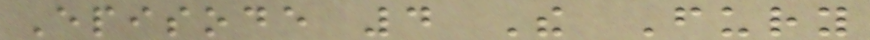Episode 4 The Fury
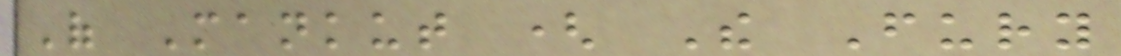Of Mankut ( The Fury
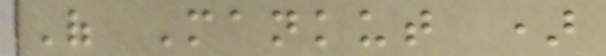Of Mankut )
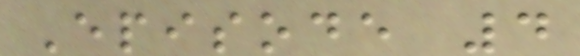Episode 4
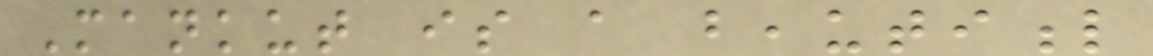Mankut is a beautiful
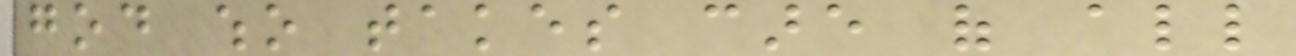god who takes care of all
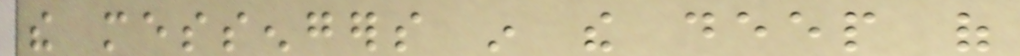the messengers in the deep of
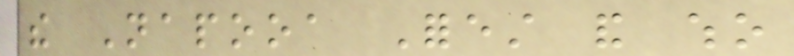the Napooa Forest and who
